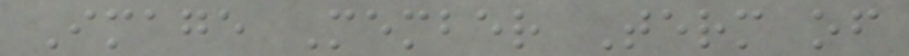Image Member Term of
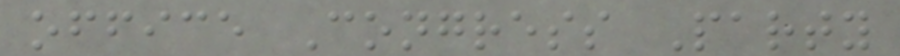office Congress Party
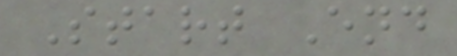Start End
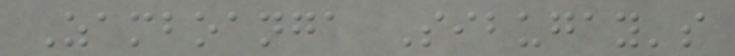Zamboanga Sibugay's
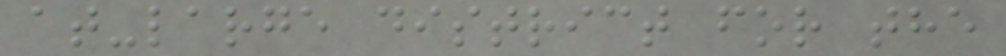at-large district for the
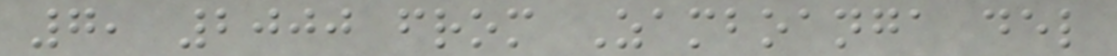7, 2000 from Zamboanga del
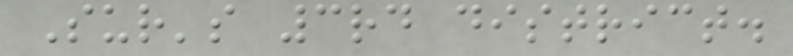Sur's 3rd district.
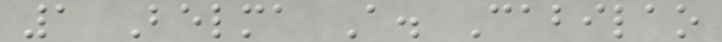1 Belma A. Cabilao
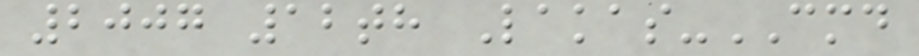2007 12th Lakas-CMD
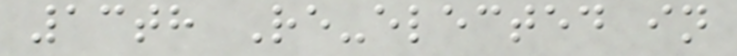13th Re-elected in
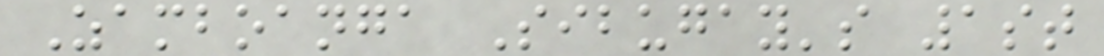Zamboanga Sibugay's 1st
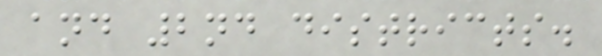and 2nd districts.
